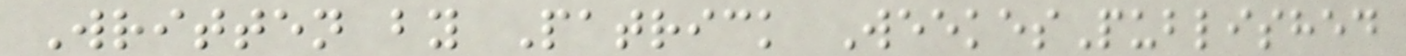Written by Patrick WeekesPublished
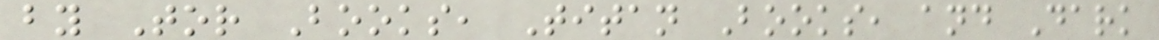by Tor Books, Titan Books, and Dark
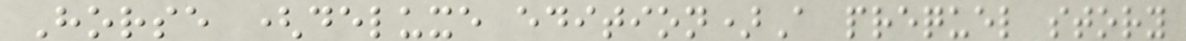Horse (deluxe edition)A prequel story
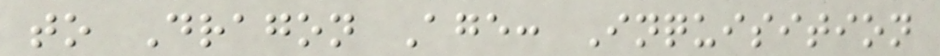to Dragon Age: Inquisition
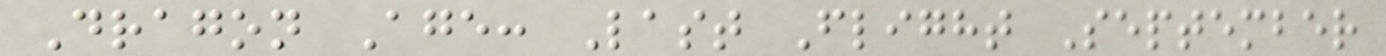Dragon Age: Last Flight September
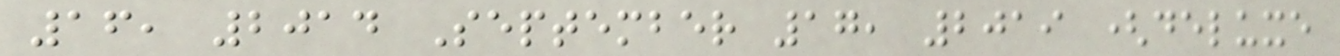16, 2014 September 17, 2019 (deluxe
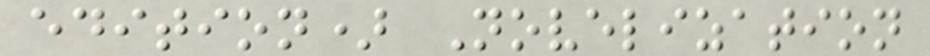edition) Novelization
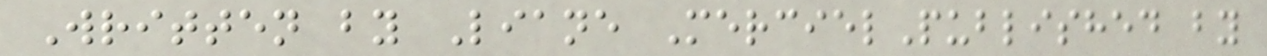Written by Liane MercielPublished by
